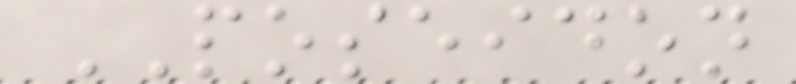POSEIDON
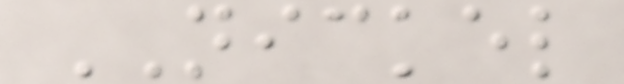NICKEL
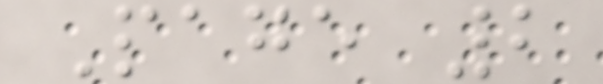Page 2
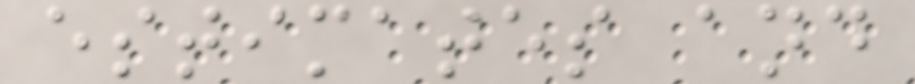estimates and
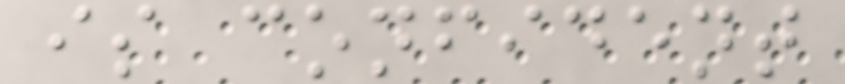is confident
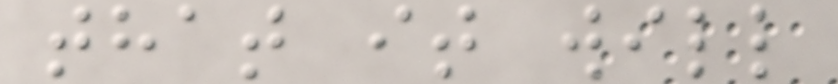that it will
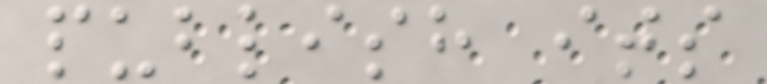publish its
